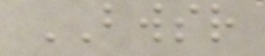BWSR
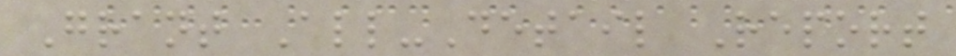Grant All-Detail Report
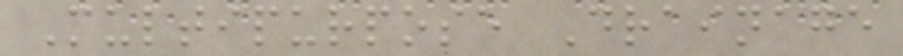Multipurpose Drainage
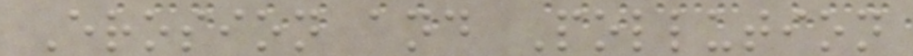Erosion and Pollution
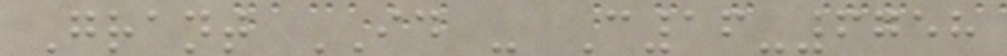Grant ID - C16-6758
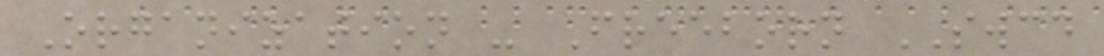Organization - Freeborn SWCD
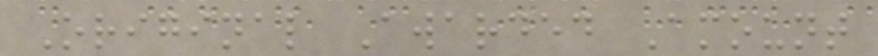Original Awarded Amount
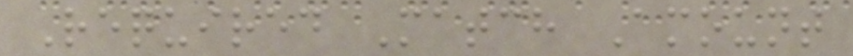Required Match Amount
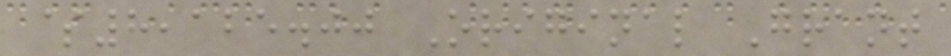$8,125.00 Original Grant
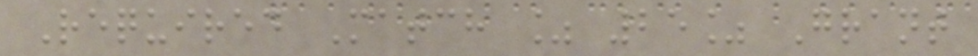Required Match % 25% Grant
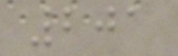201
